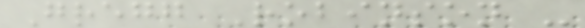Gregg Robinson -
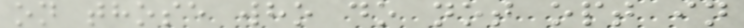on those who do not opt in
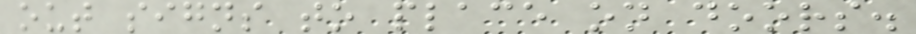out signs to place on doors.
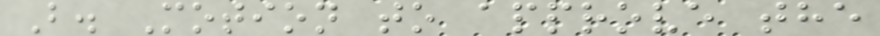B. Motion to approve the
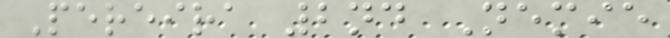Pereira 2nd Nemie
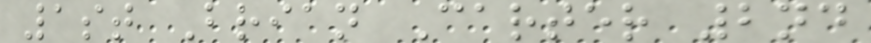1st Brian Carter 2nd
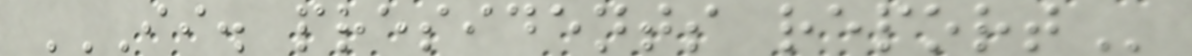II. PRESIDENTS REPORT
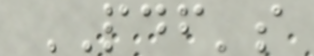PDF's
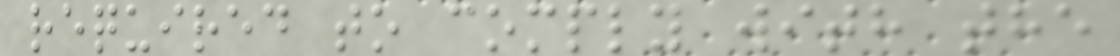required to comply with the
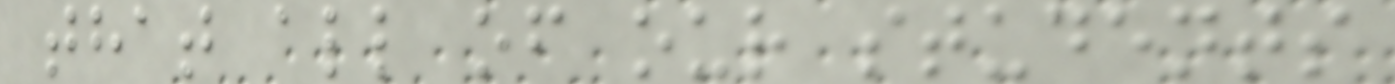that all of our students
